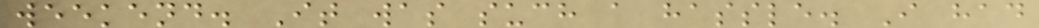weekend. It was such a hassle. I had
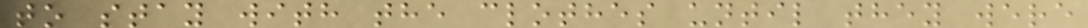to stay with the clothes until they were
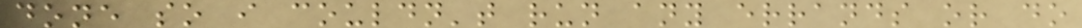done so i couldn't run any errands or do
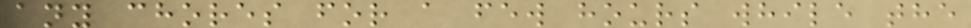any chores for a few hours while the
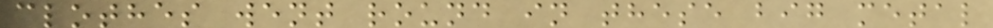clothes went round in these big metal
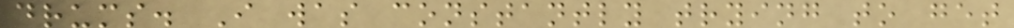drums. I was constantly trying to get
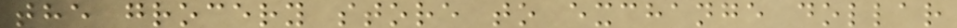the grocery store to exchange dollar
